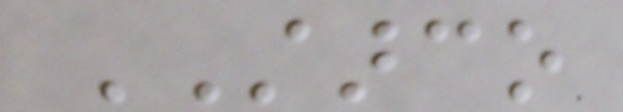STARCO
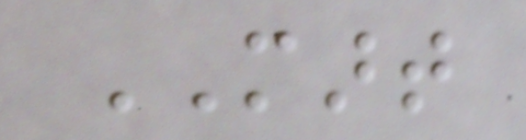MART
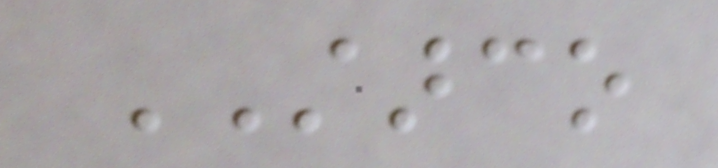STARCO
